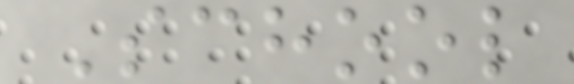School
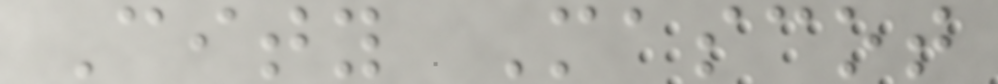City Mascot
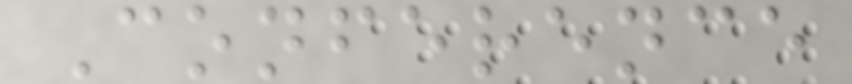Conference
